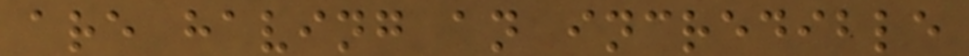are having an incredible
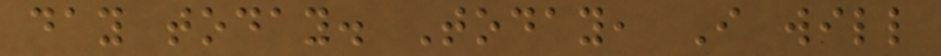day today. Today, I will
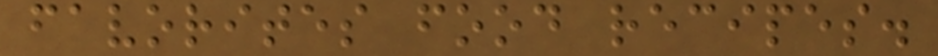favorites food recipes.
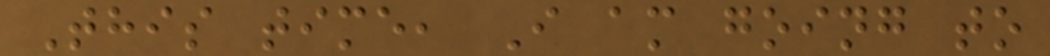This time, I am going to
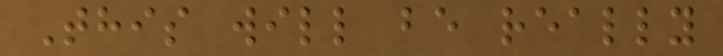This will be really
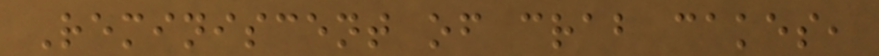Reminiscent of crab cakes,
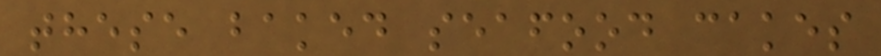these baked seafood cakes
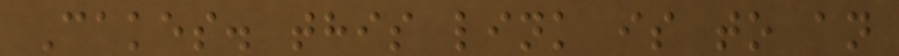Cakes. this link is to an
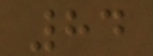84
